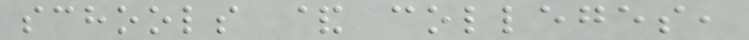schools & colleges,
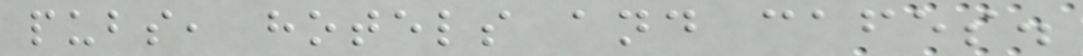pubs, hotels and cafes.
